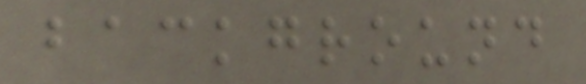background
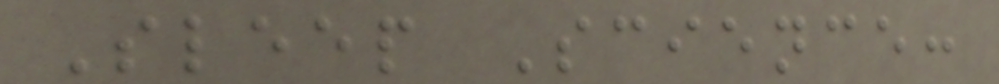Sleep Science:
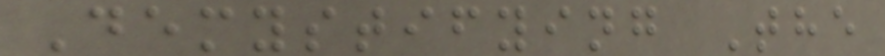Demystifying The
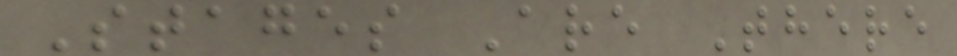Stages Are There
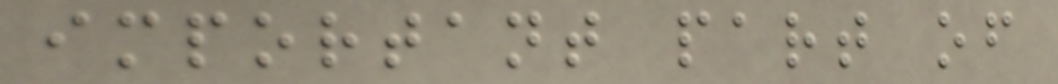important part of
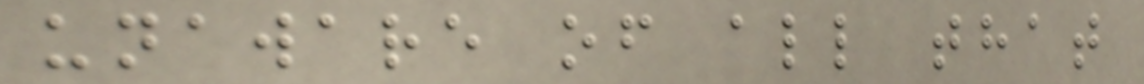unaware of all that
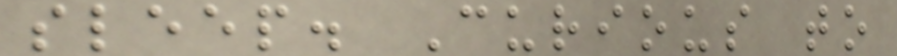sleep. Curious to
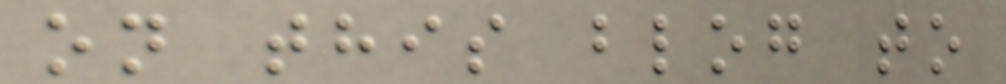on this blog to
